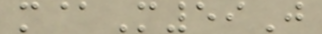m@M59J
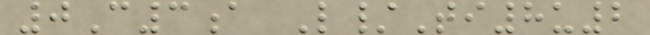0C3a L/Ti8u2
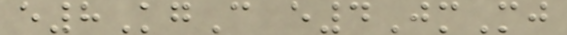e8KgC e4JmMj
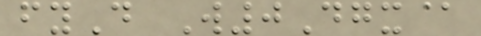fyD W0Dgx@
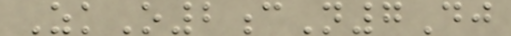ZkO2cN7Dj
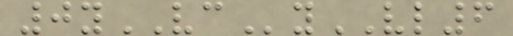0yVCyVL6
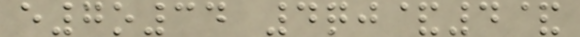e7o34 4qj&4&
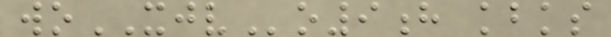woXJVo9h kbks
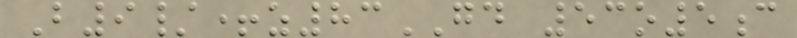B9/+z83GD 53o5c
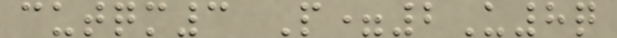cutqm3 P=2U8q
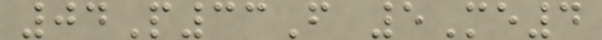04P33F 5Me4
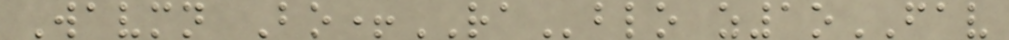Wavmn Bo+RAblo z1oFAV
